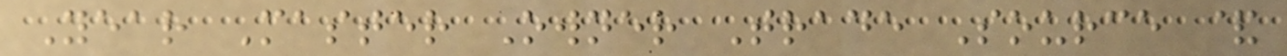Year Master Owner Trade Source &
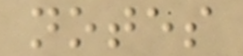notes
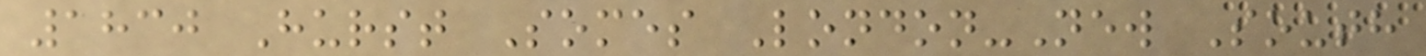1830 Hurst Somes London-New South
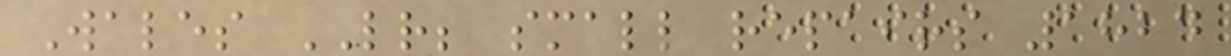Wales LR; small repairs 1824
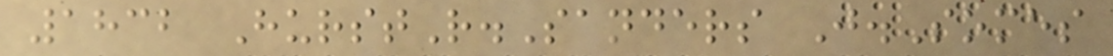1832 HurstR.Sanders J.Somes
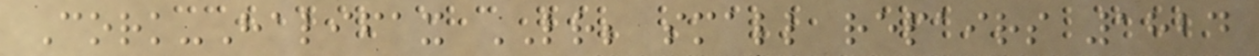Cork-Halifax LR; small repairs 1824
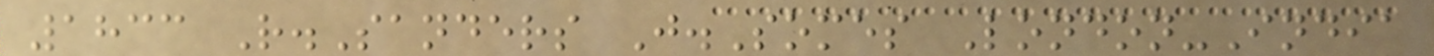1833 R.Sanders J.Somes London-India
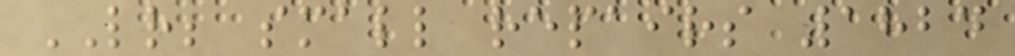LR; small repairs 1824
